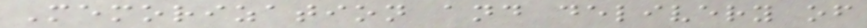Memorization and delivery of
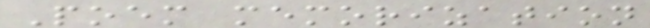Poem memorization
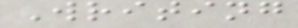Writing
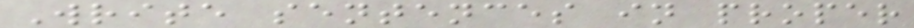Write sentences in proper
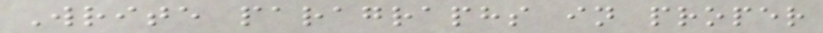Write paragraphs in proper
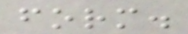form.
